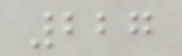227
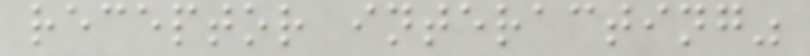receptor interacting"
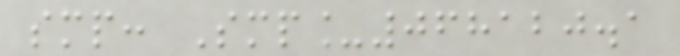smp: Smp_068120.1
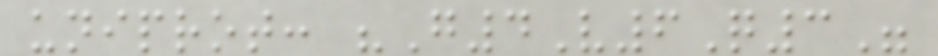uniprot: "G4V6Q3"
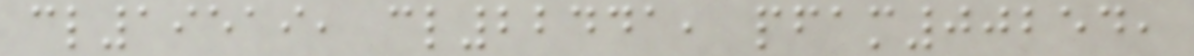cl19519, cl22441, pfam00254,
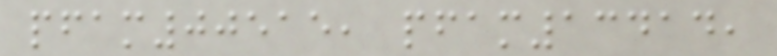pfam00515, pfam13414,
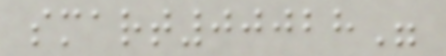smart00028"
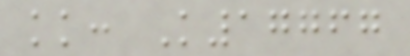kk: K17767
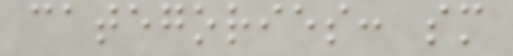categories: sm
